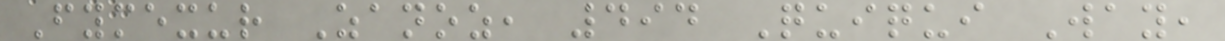Fymexur Zanoz, 494 Quiqui Way,
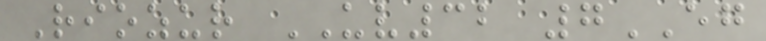Riozur UV32 7EG
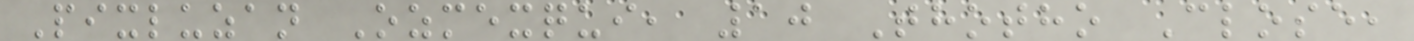Pixluzan Ozmexqui, 10 Thotho Close,
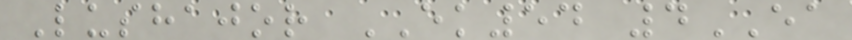Lushajor EK54 4EA
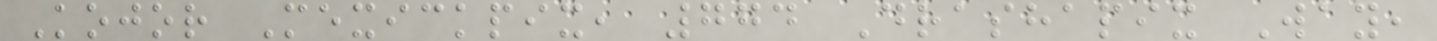Kojor Mexickpix, 774 Drashapix Way,
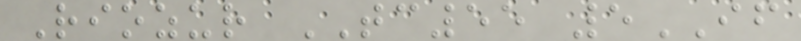Riozur TC55 5IF
